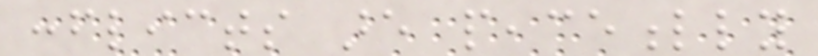conflicts are peacefully
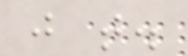just that.
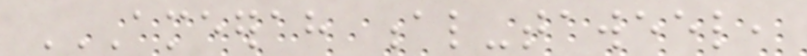AMEERAH AL-TAWEEL,
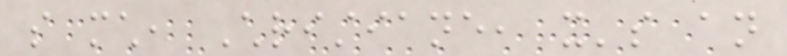so much, Christiane, it's an
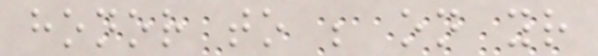honor to be on your
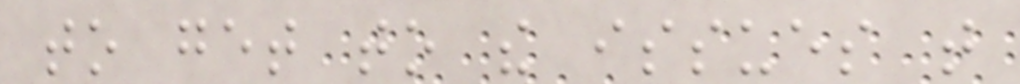to get to the issues that
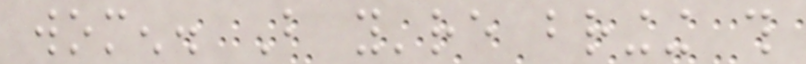women. But you're bringing this
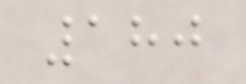180
